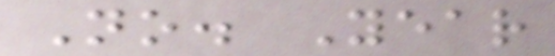No. Year
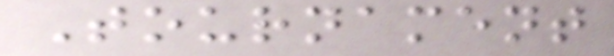Tournament
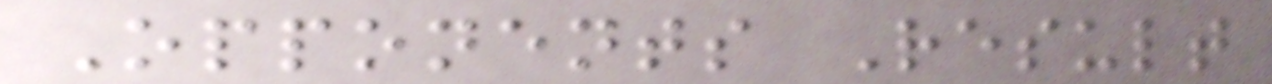Opponents Result
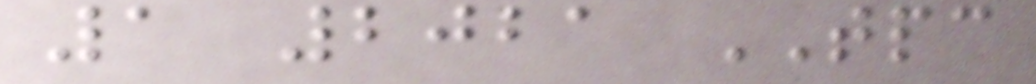1 2021 TPC
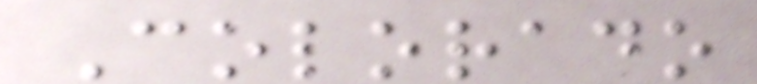Colorado
